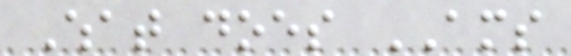What does AMS
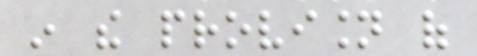in the provision of
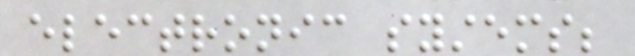electronic systems;
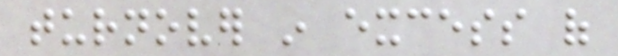turnover in excess of
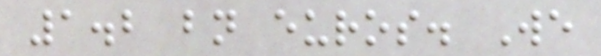1.2 bn euros. We
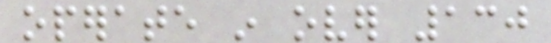operate in over 130
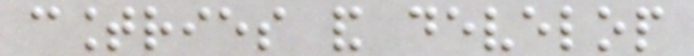countries and develop
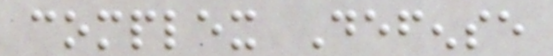complex Defense
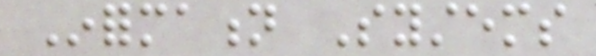Information Systems
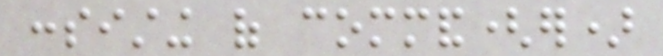consisting of command(er)
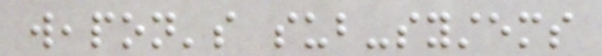weapon's sub-systems
